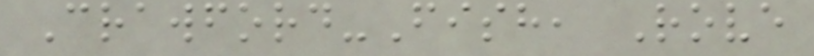Crawford-Fish, Rove
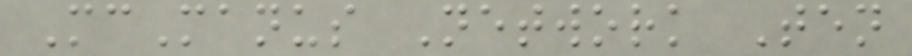McManus Network Ten
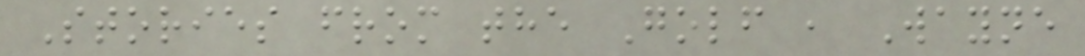Stories from the Golf , Wayne
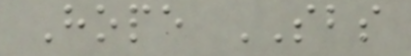Hope SBS
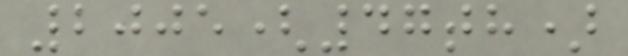2005(47th)
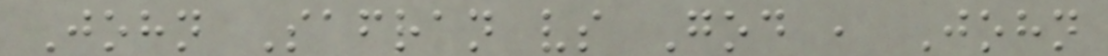John Safran vs God , John
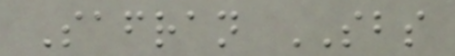Safran SBS
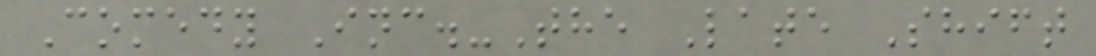Comedy Inc.-The Late Shift
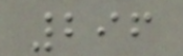296
